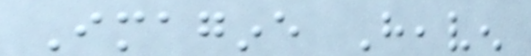Imagine Heaven
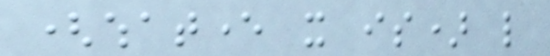(whatever it is) like
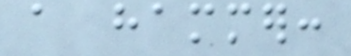a hammer:
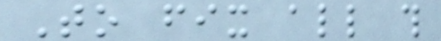To fix all this
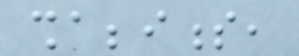shabbiness,
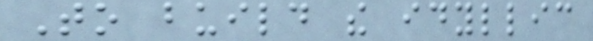To build the idyllic
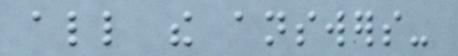all the answers-
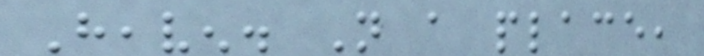Heaven. Not a place,
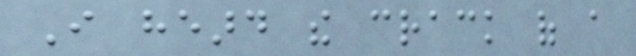I heard the crack of a
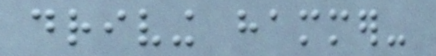driving hammer-
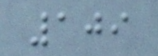109
